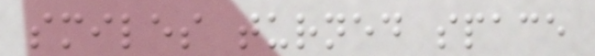smiles turned space
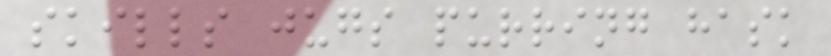skills jugs purring hask
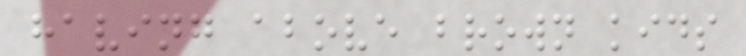having above brown kids
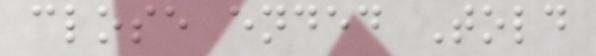close ended Told
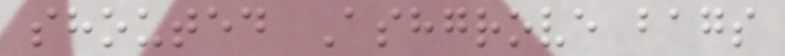shouted Ashgrove bags
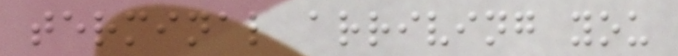terminal arriving you
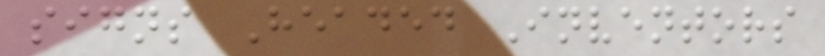signs Headed Inventors
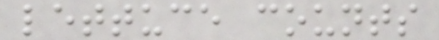lettuce counts
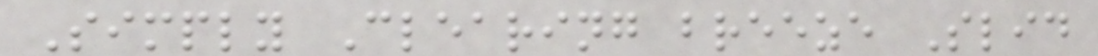Simply Clearing breeze Slid
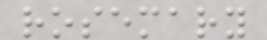rosemary
